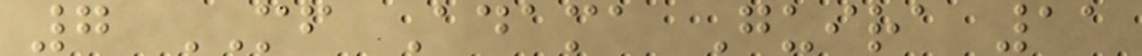7 MF Adama Guira 11
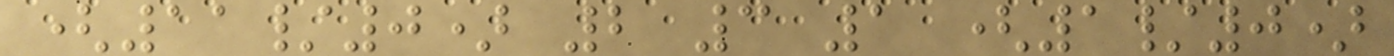(11/0) 2 3 1 (1/0)
